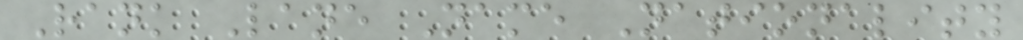Rank Lane Name Nationality
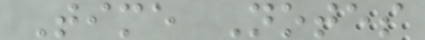Time Notes
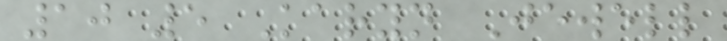10 5 Karyn Jewell
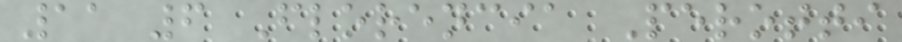11 6 Florencia Perotti
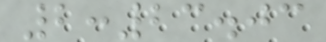2:23.03
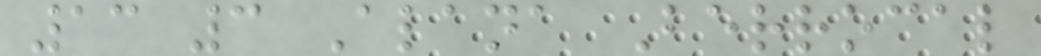13 3 Alana Berrocal
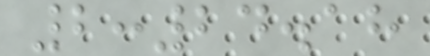2:24.18
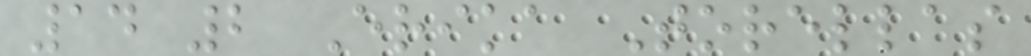14 2 Erika Torellas
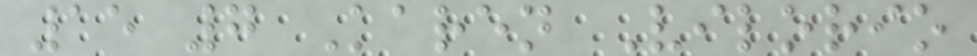15 7 Karen Vilorio
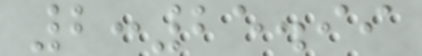2:25.99
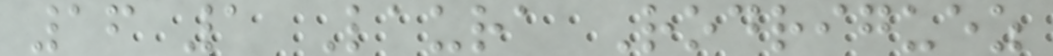16 1 Laura Rodriguez
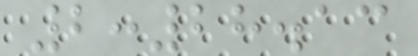2:28.13
